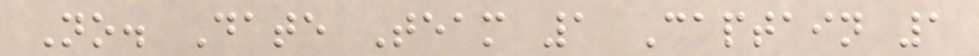No. Date Team 1 Captain 1
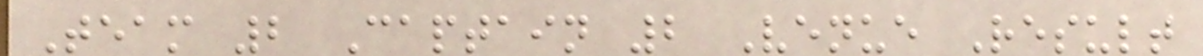Team 2 Captain 2 Venue Result
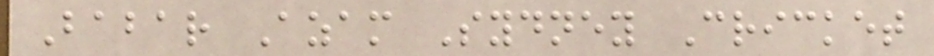Babar Azam Sydney Cricket
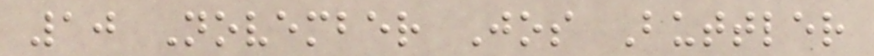10 November Jos Buttler
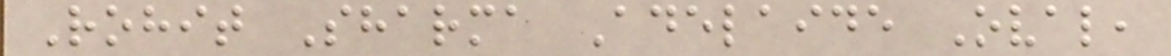Rohit Sharma Adelaide Oval,
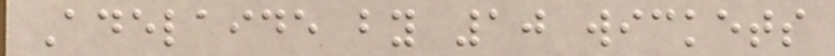Adelaide by 10 wickets
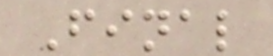Final
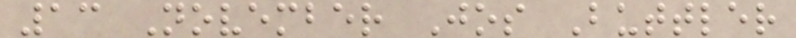13 November Jos Buttler
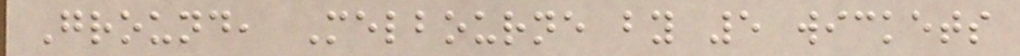Ground, Melbourne by 5 wickets
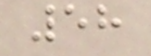58
